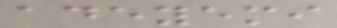adeyemi
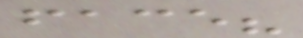face?
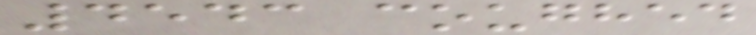4543 coughed
